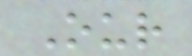Our
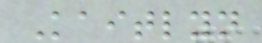Kaitlyn
